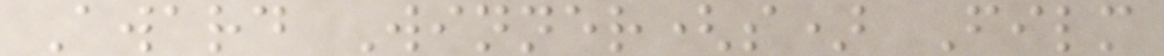Award Winner(s) Film
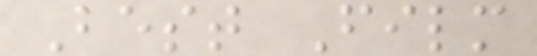Best Film
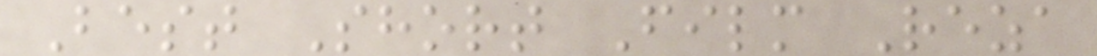Best Short Film Reza
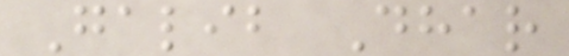Galib Dhar
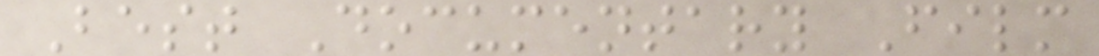Best Documentary Film
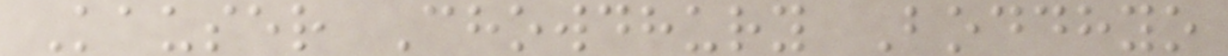Kauser Chowdhury Boddhyo
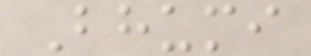Bhumi
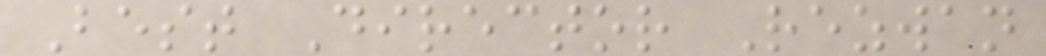Best Director Rezwan
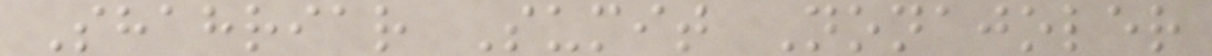Shahriar Sumit Nonajoler
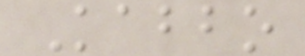Kabbo
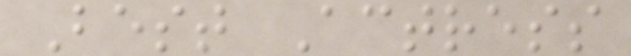Best Actress
